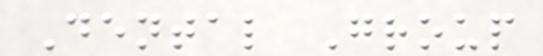Dental Group
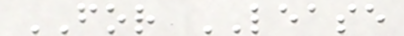FOR LEASE
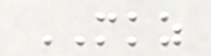MKZ
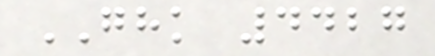GHK 4427
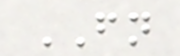FN
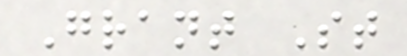Grant St
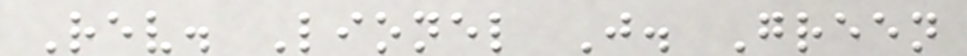Rev. Lionel J. Green
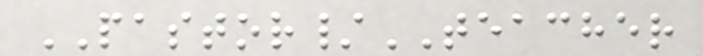PASTOR/TEACHER
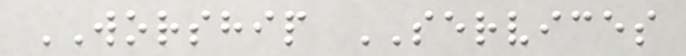WORSHIP SERVICES
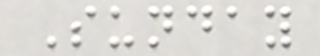Sunday
